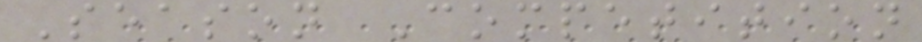Season Competition
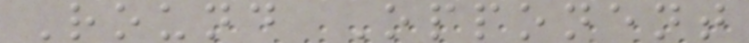Round Opponent
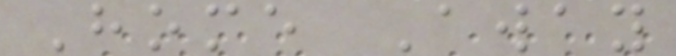Home Away
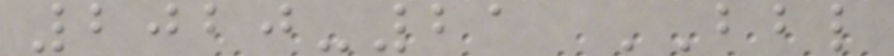2020-21 BBL
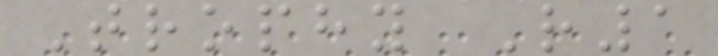Trophy R1
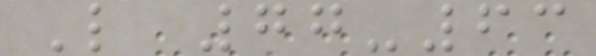L 77-63
